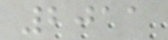2011
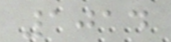1014
